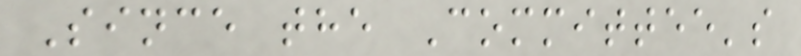Since the Committee's
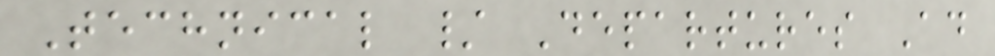Technical / Departures Ad
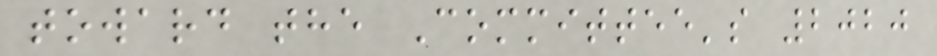toward the Committee's 2020
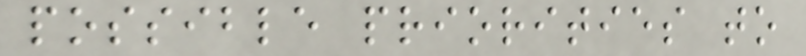possible priorities to
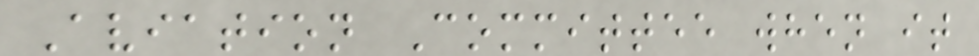Aviation Committee when it
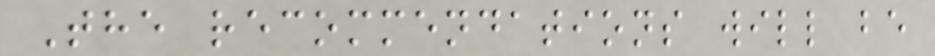The recommendations will be
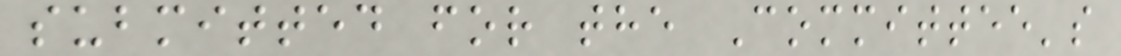submitted for the Committee's
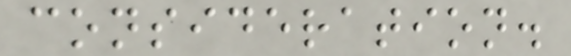consideration.
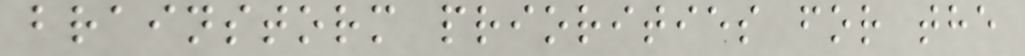brainstorm priorities for the
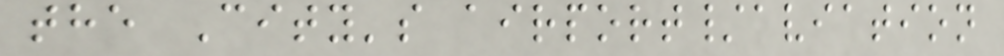the City's airport/aviation
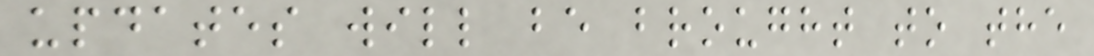updates will be brought to the
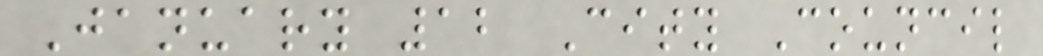January 12 City Council
